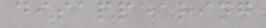disappearing
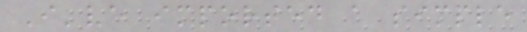I've imported a simple
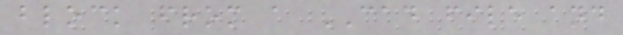block from a CAD file and
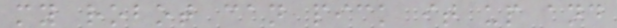my robot can pick it up and
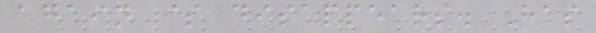again is disappears. Has
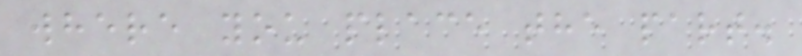where you place the part.
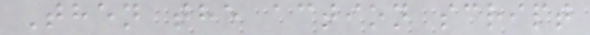Then the action script
